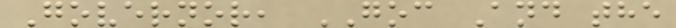Governor, GOC And the
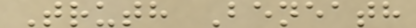Truth Beneath
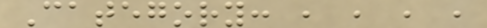Category: , , , ,
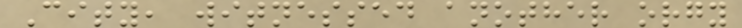City, witnessed another orgy
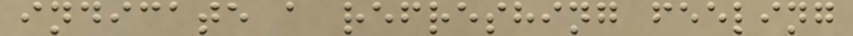indicate a refreshing feeling
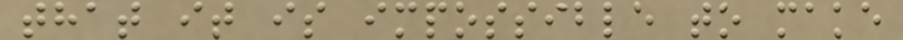that it is impossible to make
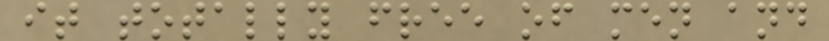it totally free of men and
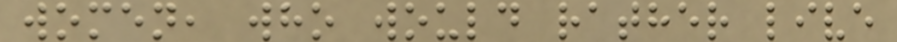women, who would rather live
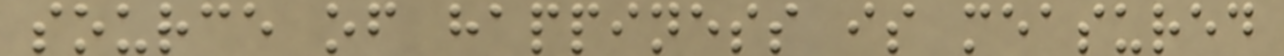source of happiness is measured
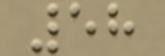58
